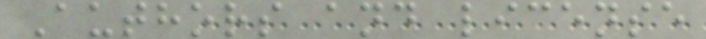Authors and license
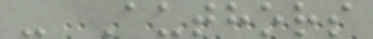- Authors
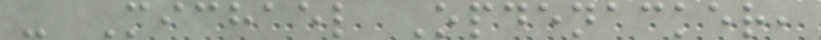- Michael Opdenacker,
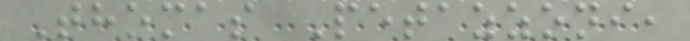Thomas Petazzoni,
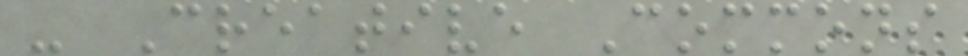- Creative Commons
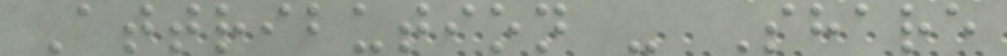Attribution - Share
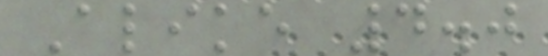Alike 4.0
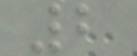2
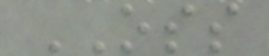OSS
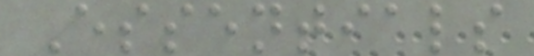Essentials
